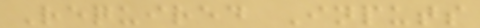Required Inputs
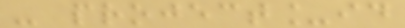- project_id
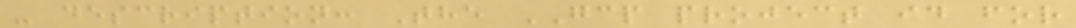- description: The GCP project id for
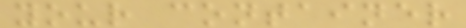your container
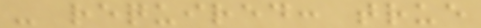- required: true
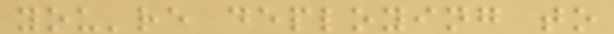you're deploying to
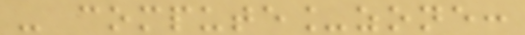- compute_zone:
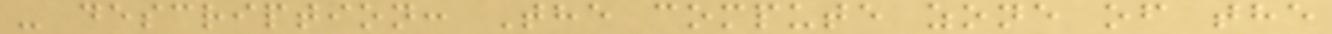- description: The compute zone of the
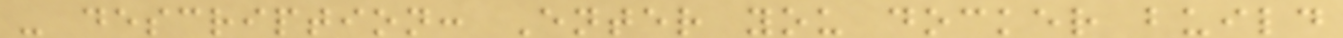- description: Enter you docker build
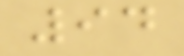94
